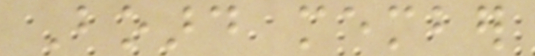Board member
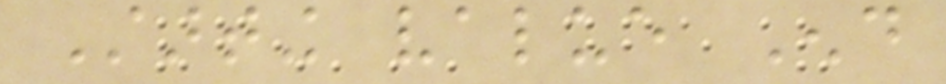Starting value End
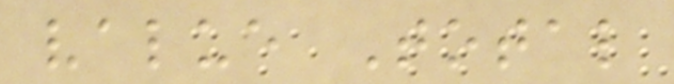value Total
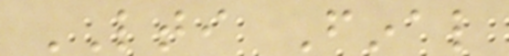LTI Final
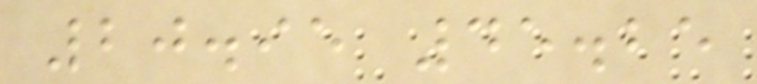20.95 45.25
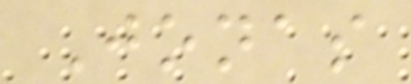Jonas
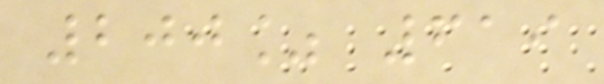200% 619
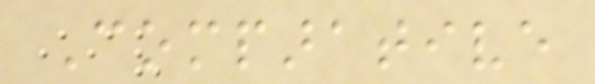Comparative
